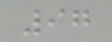97
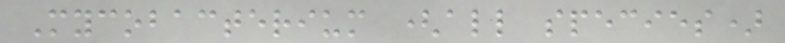Mycobacterium (all species)
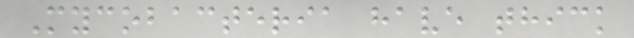Mycobacteria have thick
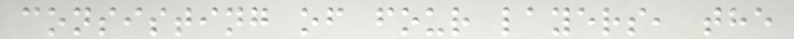consisting of four layers, the
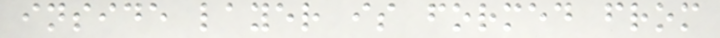inside layer is formed from
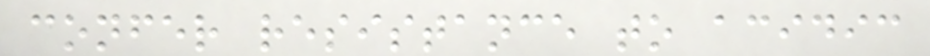confer resistance to acidic
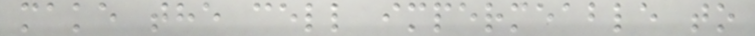make the cell impermeable to
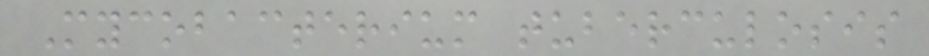Mycobacterium tuberculosis
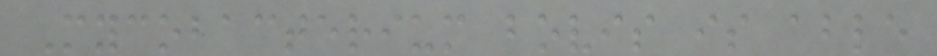Mycobacterium bovis is able
